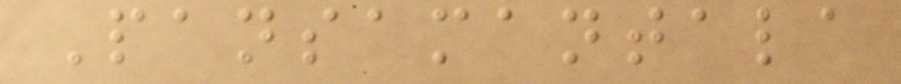Pansamantala
